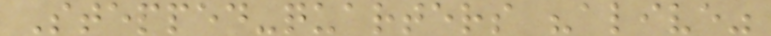Stepped-quarters "alive"
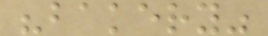"bakery"
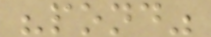"pond"
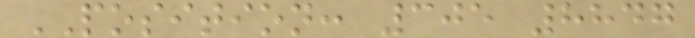POSITION: 305 8847
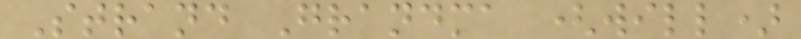Strand Grandma (will)
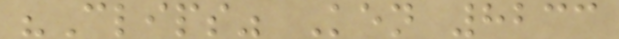"Clips" Ken 8233
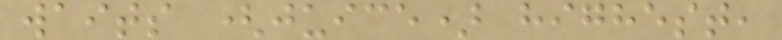waits (juice) highest,
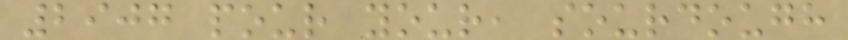2907 pour your, sourdough
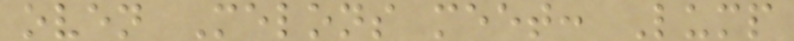oven Melons meet: Lump
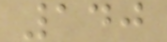140
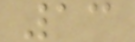13
